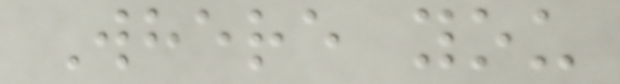Where you
